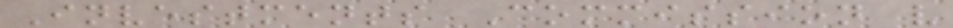Investments Commission v
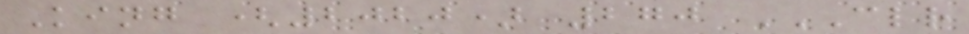King (2020) 270 CLR
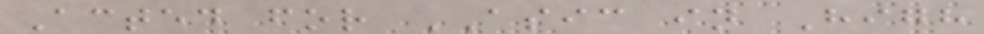Acted for ASIC in High
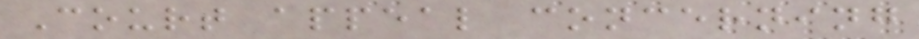Court appeal concerning
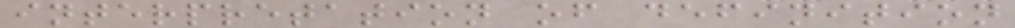interpretation of definition
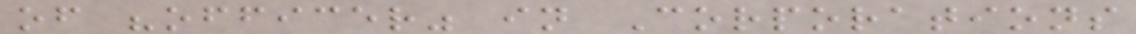of "officer" in Corporations
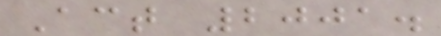Act 2001.
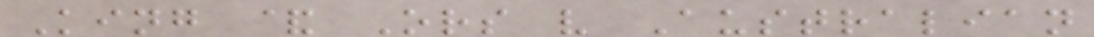King & Ors v Australian
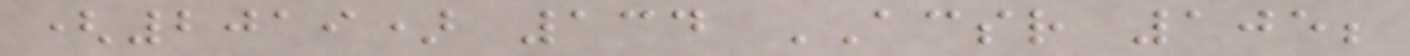(2019) 134 ACSR 105;
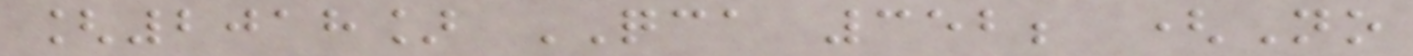[2018] QCA 352; (No
